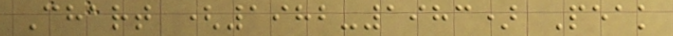Chart (1982-1983) Peak
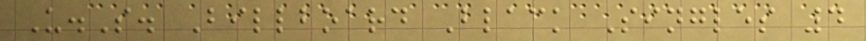U.S. Billboard Black Singles 4
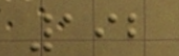192
